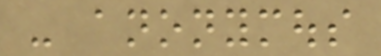- anonymous
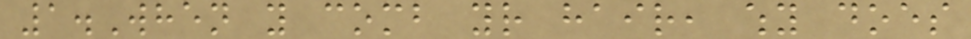1.When you comb your hair, why does
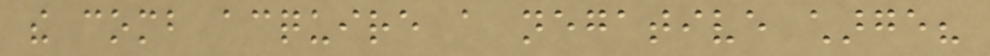the comb acquire a negative charge?
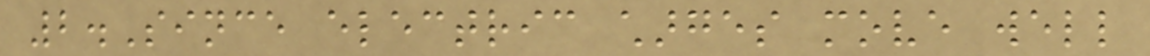2.Since electric charges move well
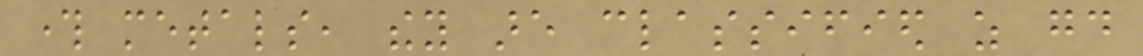through metals, they are classified as good
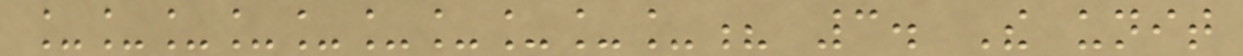__________? 3. The unit
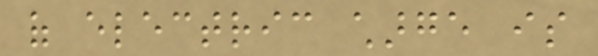of electric charge is
